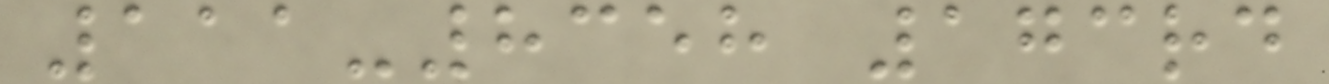111-8358 173rd
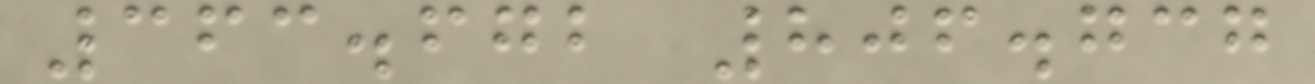363.672 806.737
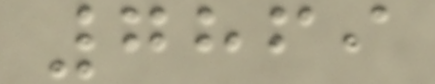7869
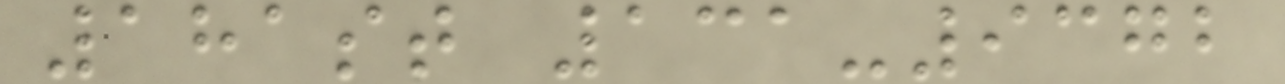181st 131-9372
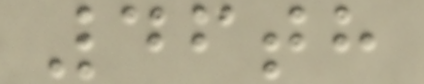46th
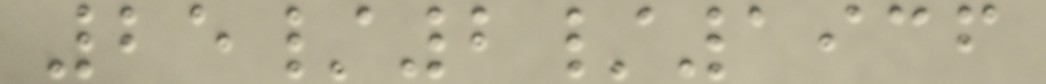25/2/1936
